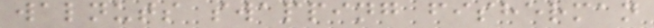walnuts swapping fisherman
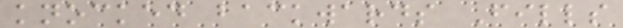knocked backwards Fills
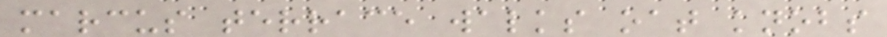marcus terrace walks oat knobs
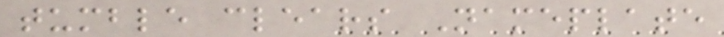tumble clears Nameplate
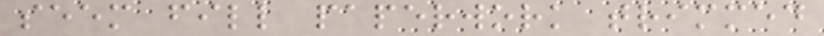seem fill paperwork trimmed
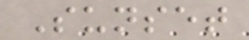Sunset
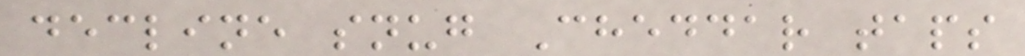decline snug Cheddar taps
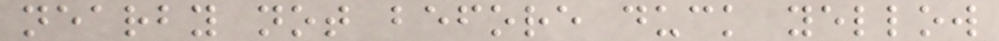nearby not before duck yellow
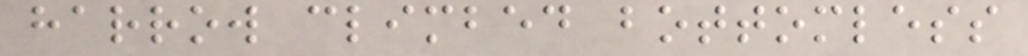harrow climbed bottomless
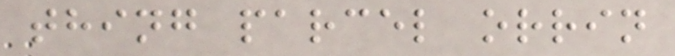thing parcel orrin
